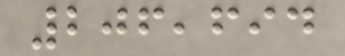206,694
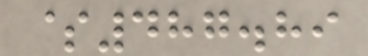$487.89
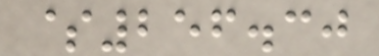$256.30
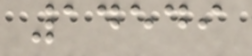14549
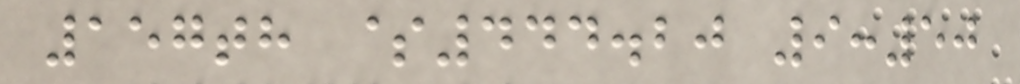157th $444.20 9:50
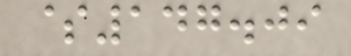$147.09
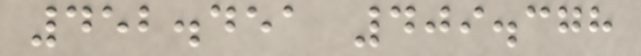452.451 409.378
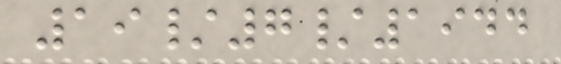19/7/1944
